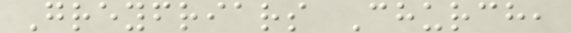Greyfriars Church,
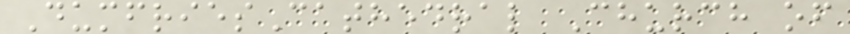DumfriesCathedral Church of
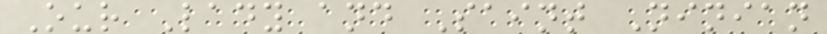Our Lady and Saint Ninian
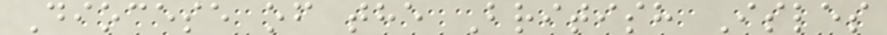Diocese of the British Isles
